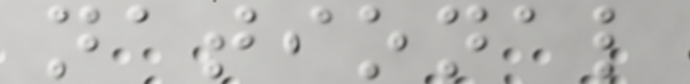national
